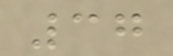37
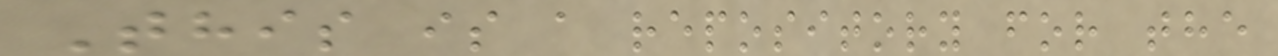This is a repository for the
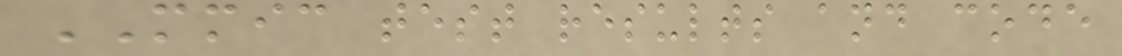MMIC test results and code
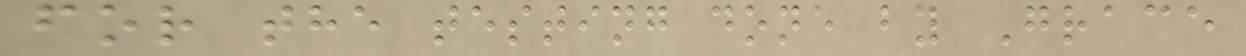for the testing done by Grace
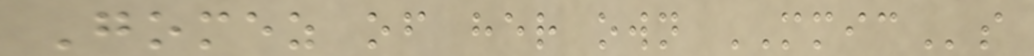Gomez of her own MMICs
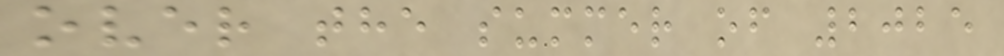over the summer of 2025
